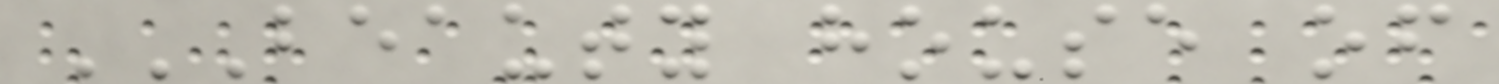BEAUTY HOUSE OF
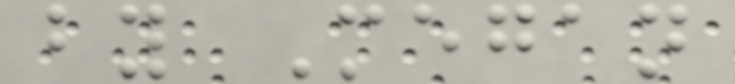by Megan
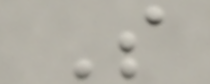S
